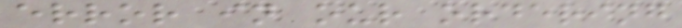error in our ordering
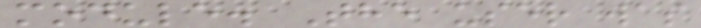module. The user was
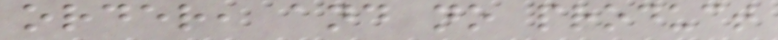order, and no product
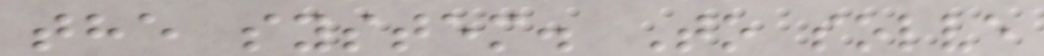the system. To solve
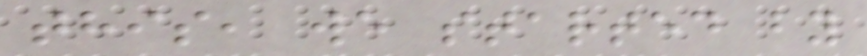this, we started by
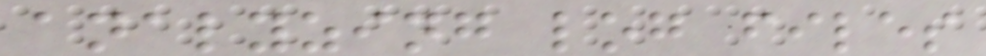analyzing log files
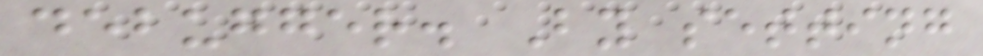debugger. By setting
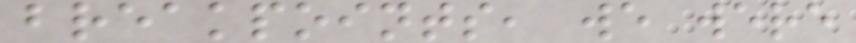breakpoints, we were
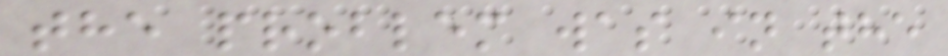the problem was in the
